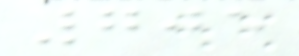705
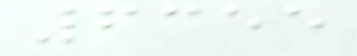6355
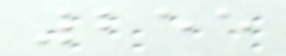255
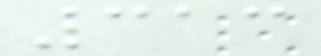313
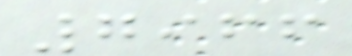7966
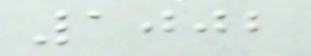1002
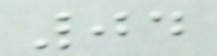04
